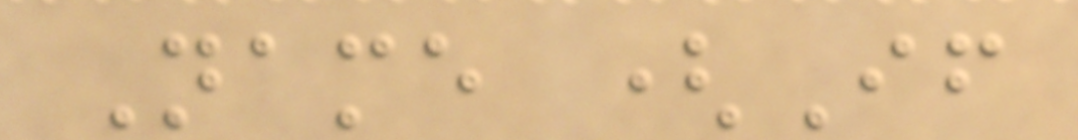Name (If
